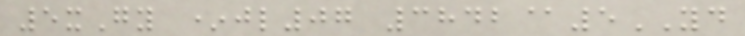5xGy *jl07 3842@5YD
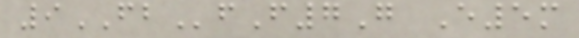9FBfF7G E5m
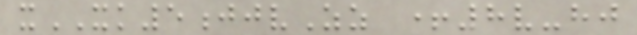xXK5jjvZz +8v-hj
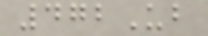472Ub
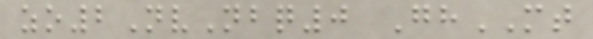zo2NvNbq0 GhMT
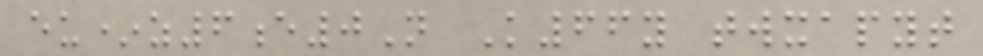eu*z6e0N K66y twxapyt
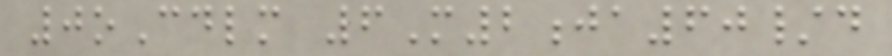0oCdlm 6M2ja60/d
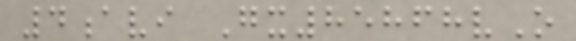4avi Gx85868vO
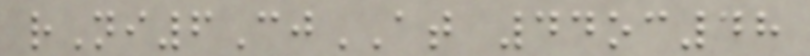rNi6CjAT 44oc48
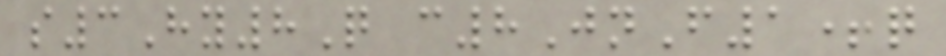s3Hy8Q c8JnF1+q
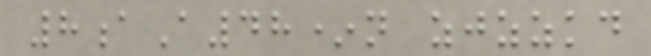8aA48*n zjzzkd
